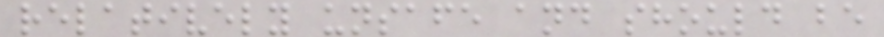relatively unsafe and should be
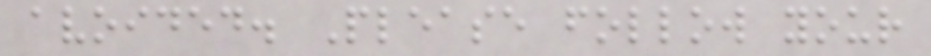avoided. Please follow your
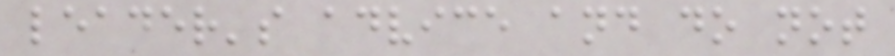leader's advice and do not
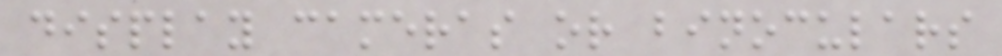display cameras or binoculars
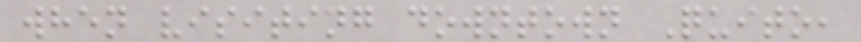when visiting downtown Quito,
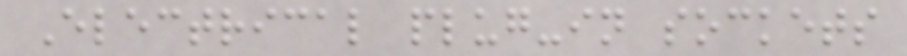Electrical plug-in sockets
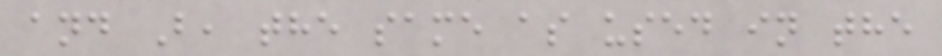and B, the same as used in the
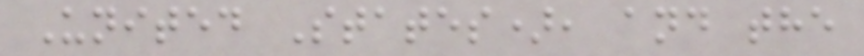United States), and the
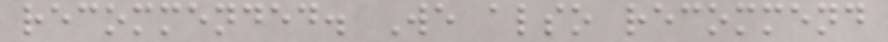recommended. We also recommend
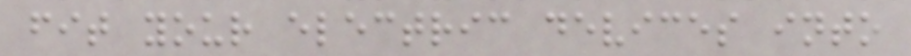fit your electric devices into
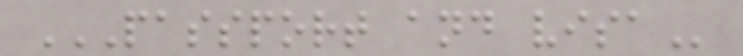PASSPORT AND VISA
